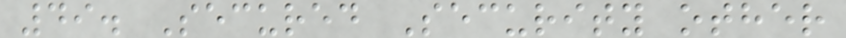49. Secured Security other
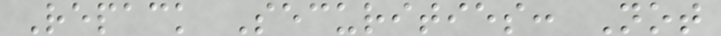Repack Securities: Not
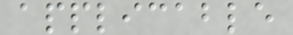applicable
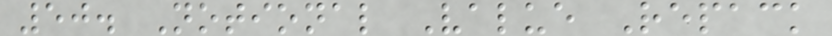50. Notional Value Repack
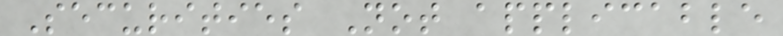Securities Not applicable
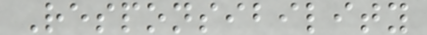Responsibility
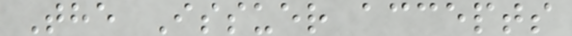The Issuer accepts
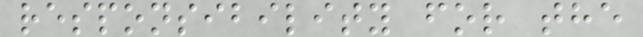responsibility for the
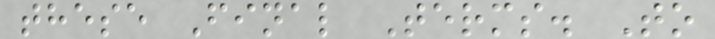these Final Terms. To
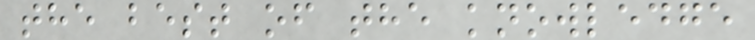the best of the knowledge
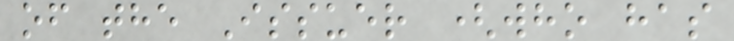of the Issuer (who has
